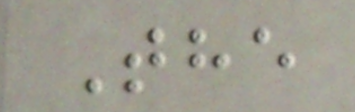The
